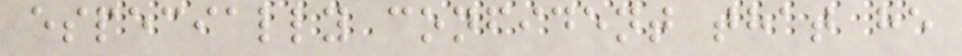especially confident that he
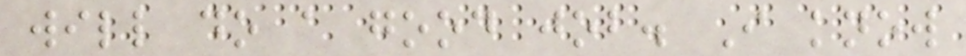will do a good job. I know
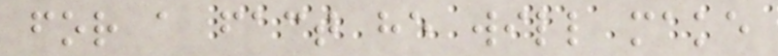for a fact he will make
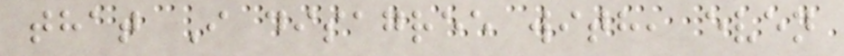that I disagree with, even
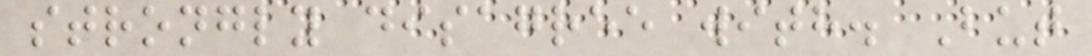strongly disagree with. But
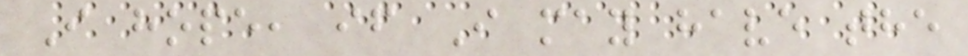I hope, if I may have the
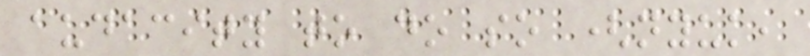audacity to do so (nyuk,
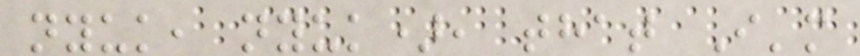nyuk, nyuk), that I'm
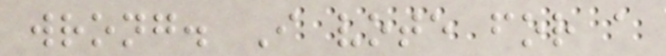wrong. I vote for a
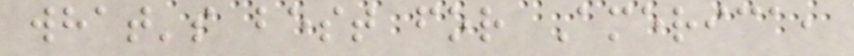what's best for America,
